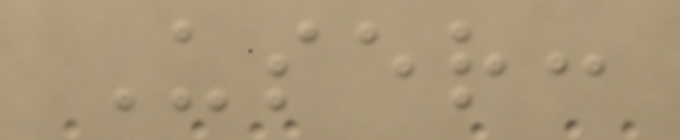User:
